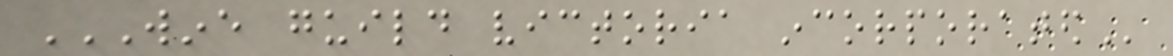WINE GUILD VICTORIA INCORPORATED
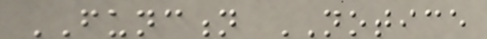FUNCTION NOTICE
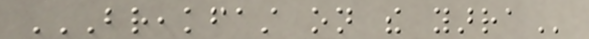BREAKFAST ON THE YARRA
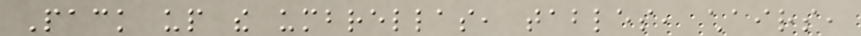Pack up the umbrellas, tables, chairs,
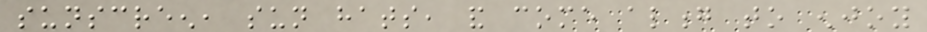sunscreen, sun hats, and come along to enjoy
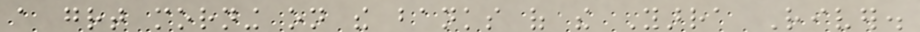a great morning on the banks of the Yarra River.
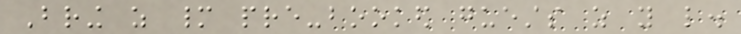Bring as many pre-booked guests as you like.
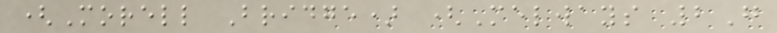(Morell Bridge) (Melways 2G
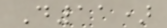D11)
